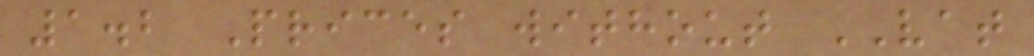1.2 Prices without VAT
